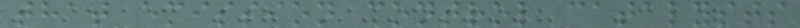that emission control catalysts
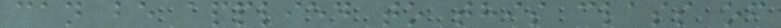can be applied to this class of
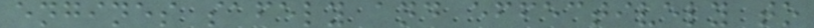engines safely and effectively to
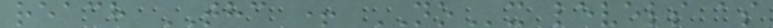reach THC + NOx levels as
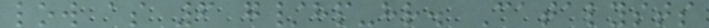low as 6 g/hp-hr. Catalysts
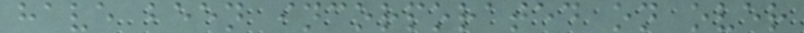have been incorporated on over
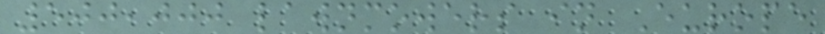500,000 lawnmowers in Europe
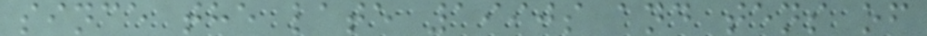since the late 1990s and tens of
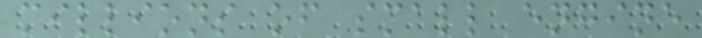millions of small engine
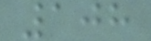108
